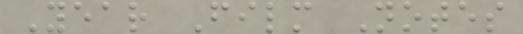Year Film Notes
